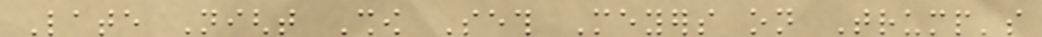Late Night Show Seth Meyers on Trump's
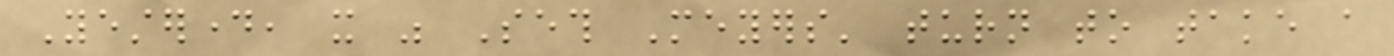Yesterday, it was Seth Meyers' turn to take a
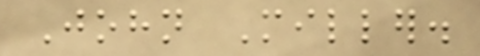John Miller.
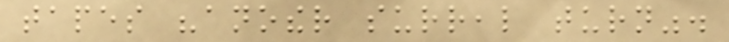tapes "another surreal turn".
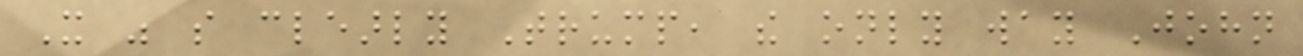It was so clearly Trump, the only way John
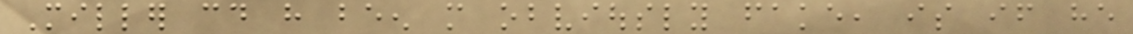Miller could have been more obviously fake, is if he
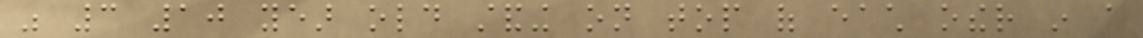was 3 10 year old standing on top of each other in a
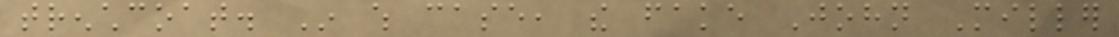trenchcoat. In which case, the fake John Miller
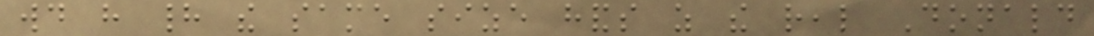would have had the same size hands as the real Donald
